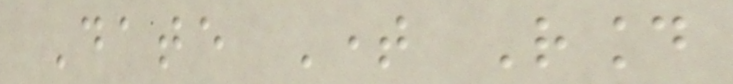Date Time Round
